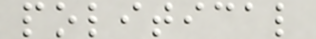political
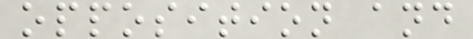opposition and
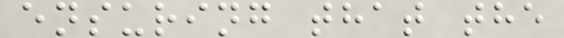ensuring that the
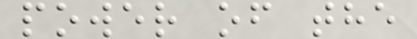power of the
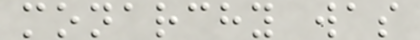monarchy was
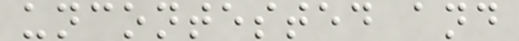uncontested and
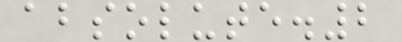absolute.2
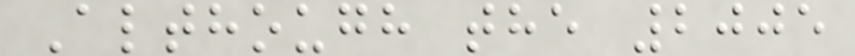Although the 2005
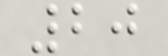20
